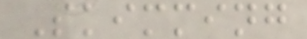Skimming
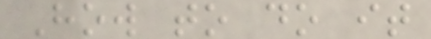How to do it
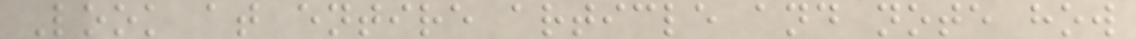Look at entire article and note how
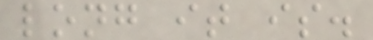long it is.
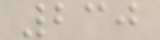230
